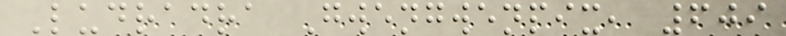Ludradra Gwengwenpix, 609
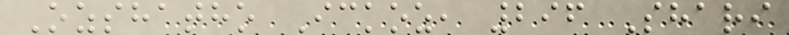Ozshatho Ickoz, 296 Shari
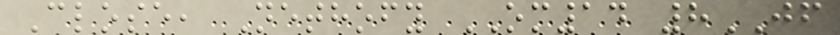Close, Nethofy OM14 8JF
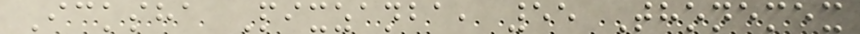Icksha Pixzanba, 55 Thonemex
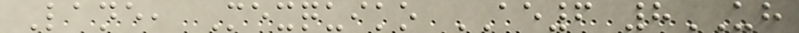Lane, Mexquiko AE6 8UH
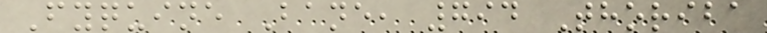Fyquine Bane, 794 Thoriba
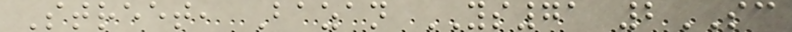Street, Bazan YS71 2SC
